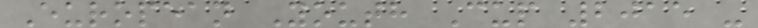European Youth Cup 2015 -
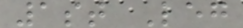1st Leg
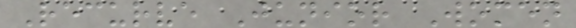Recurve Junior Women
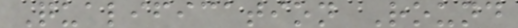Qualification Round
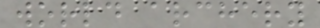world archery
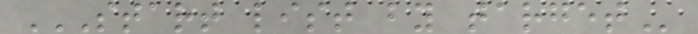START LIST BY TARGET
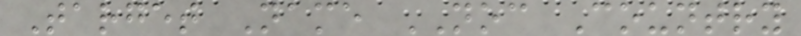Target Name NOC Country
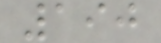190
